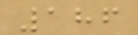186
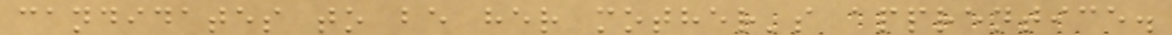candidates to be her mother's apprentice.
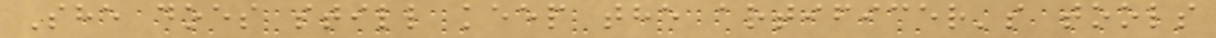She does still keep the artificer's tools
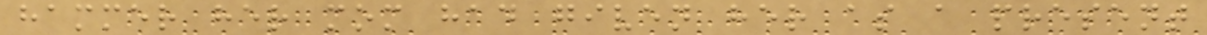hammer her mom had given her as a present
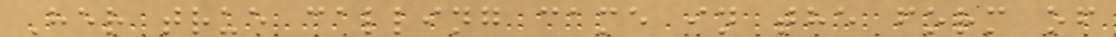Her true calling came in the form of
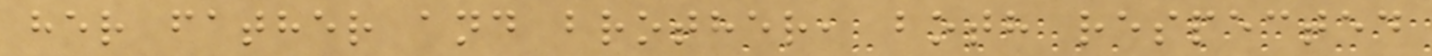her father and brother, both respected
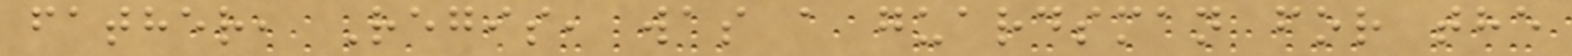father, Regis, was a guardsman for the
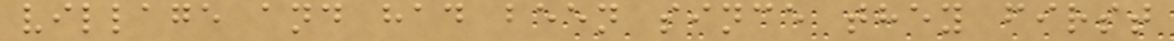village and had been since they first
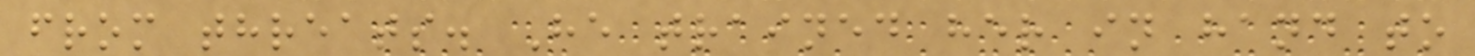from threats. He trained her in hand to
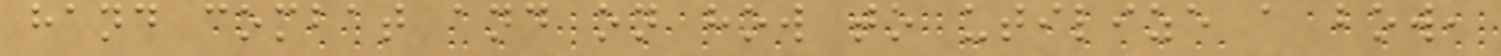hand combat and on how to utilize a bow,
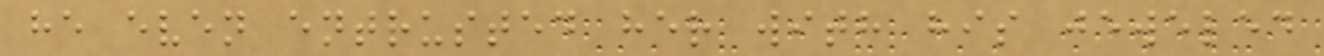he even entrusted her with his jeweled
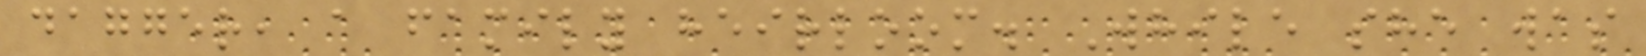dagger, a family heirloom. While she was
